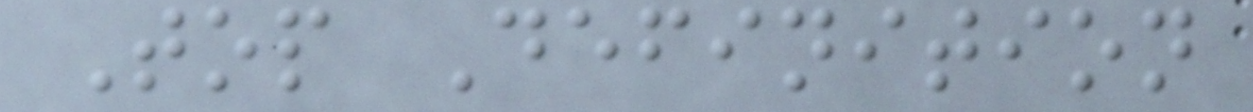Top Definition
